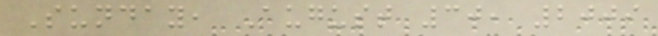Sunday, August 30, 2009
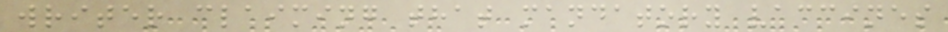writer claiming that mandatory vaccines
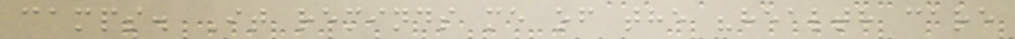camps. It reminds me of the "health care
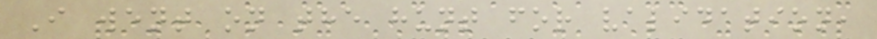I went on the hunt for validation,
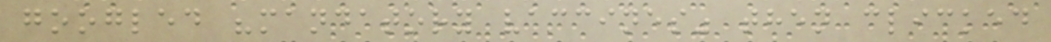googled "mandatory vaccines" then clicked
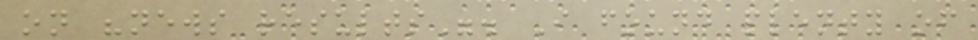on "news results". I found plenty of
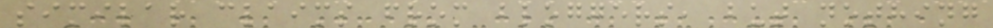similar claims from bloggers, but nothing
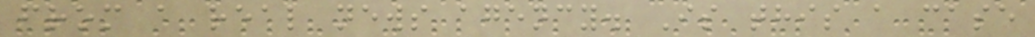from a real news agency. Is this a case
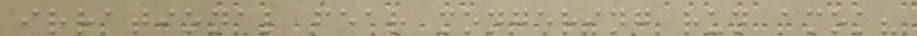irrational fear mongering run amok?
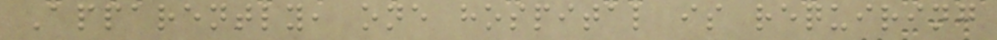Apparently, one hospital is requiring
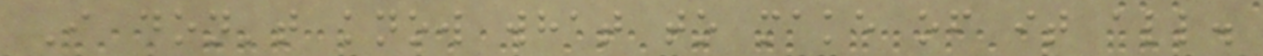I don't know what to make of it all.
